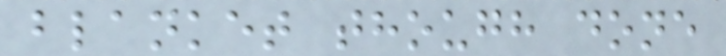blanket though done
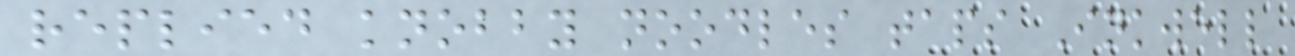replied knobby noodles taps Inkwell
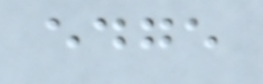edge
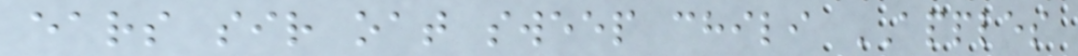ears sir oat sweep chili APPLES
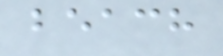beach
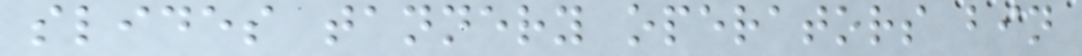slides tannery operators bin
